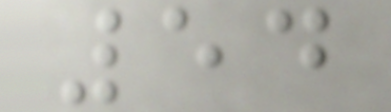54
